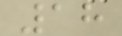18
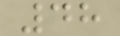48
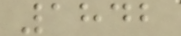1842
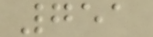751
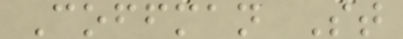Coffman St
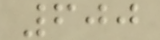600
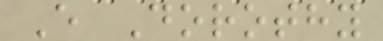E Dorothy
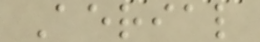Aerial
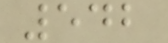542
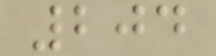204
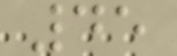45
